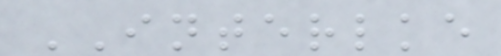INTERLKE
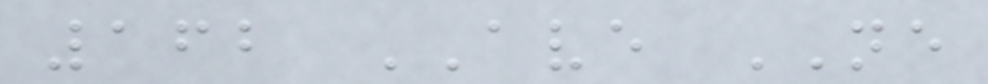162 AVE NE
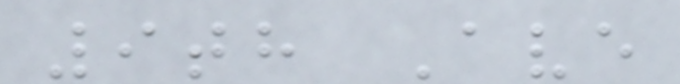9th Ave
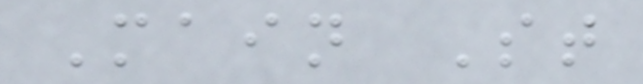Main St
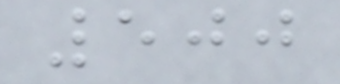500
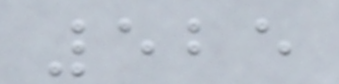525
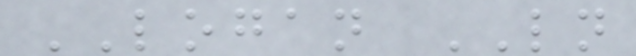LOGAN LN
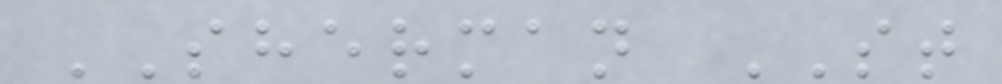SHERMAN ST
